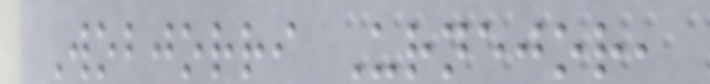Wobjorri Urnejor,
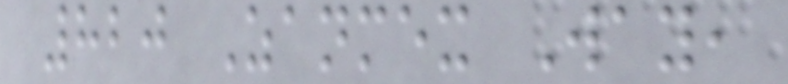820 Zanmex Way,
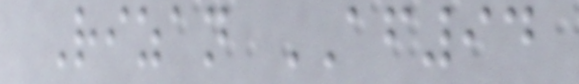Rizan AF94
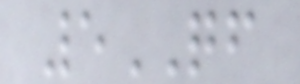5QF
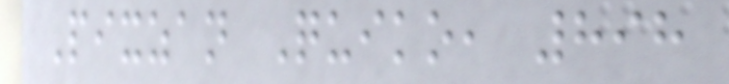Pixzan Quiko, 898
